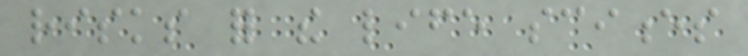risks for the life sciences
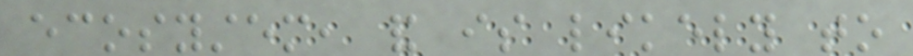ecosystem, and is likely to
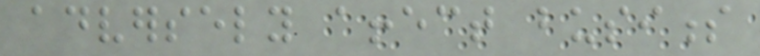adversely affect business
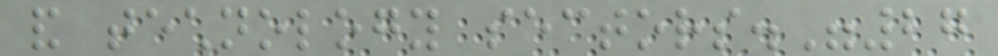and technology sectors."27
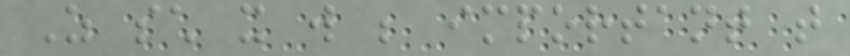As such it will be important that
